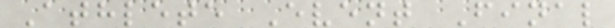Athlete Event Final
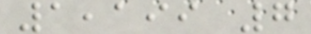1,199 7
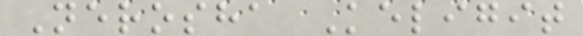Nerosha Keligit
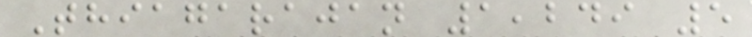Thiagarajan 1,249 5
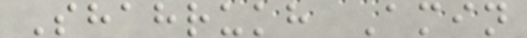Shahrukh Amin
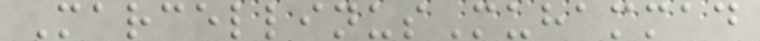MarcellinusMuhammad
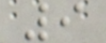9
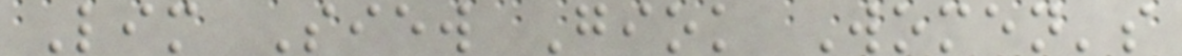Lim Siew Giok Women's
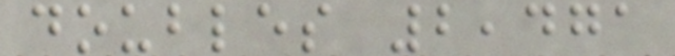doubles 2,471
